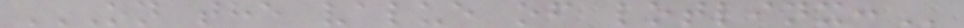ON THE VALUE OF LOTLINX:
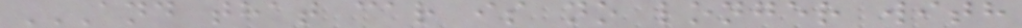AND THAT CAR IS NO LONGER WITH
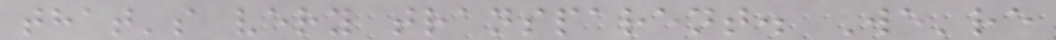that's very transparent. We're
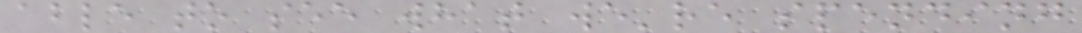able to see what we're spending
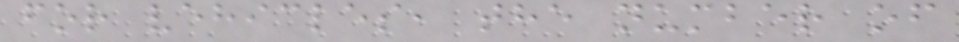for vehicles, the number of
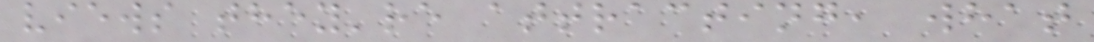views they're attracting, what
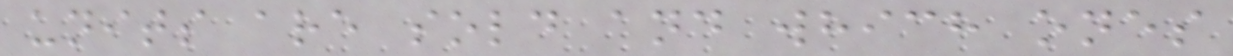units are sold and which ones
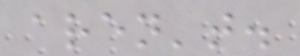aren't.
